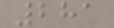281
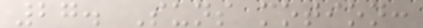27. Suns motion:
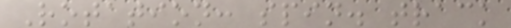Rotation: spin. track
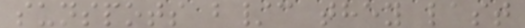sunspots b/c they last
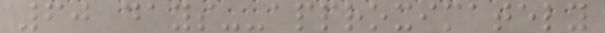60 days--approximately
